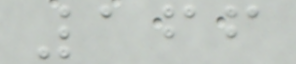166
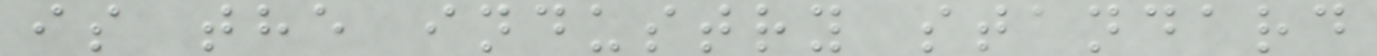is the industry standard
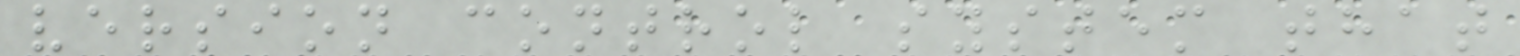version control system that
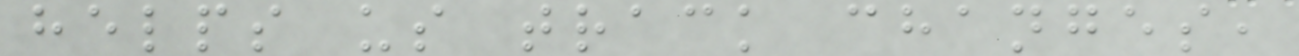helps us track changes,
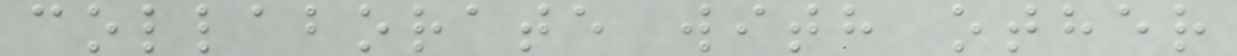collaborate with other
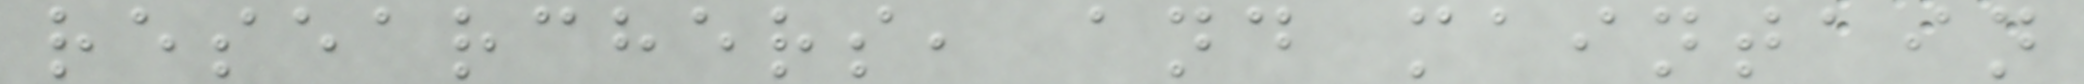researchers, and maintain
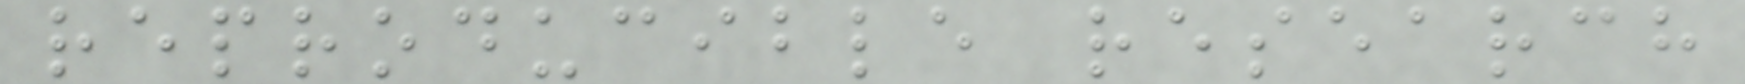reproducible research
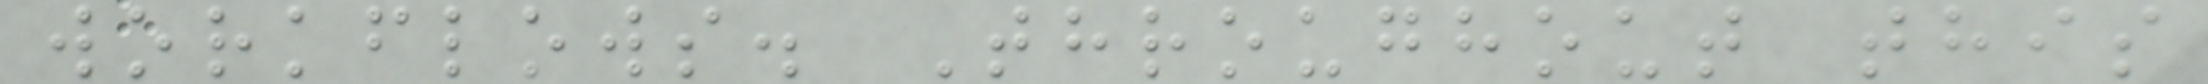workflows. Throughout this
